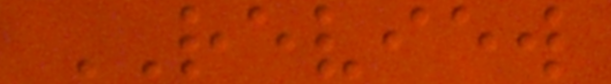REVIEW
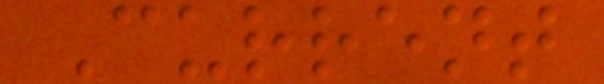Current
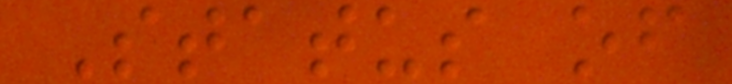Status of
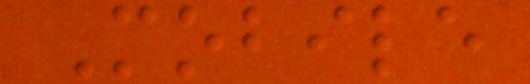Mobile
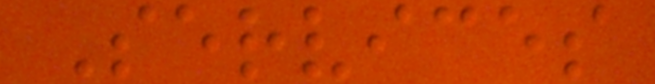Services
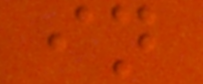in
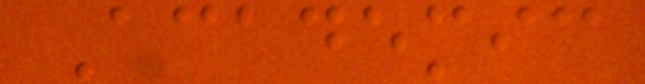Academic
